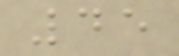45
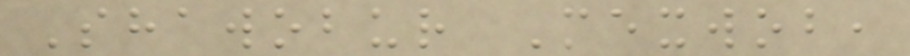Shawobur Mexwob,
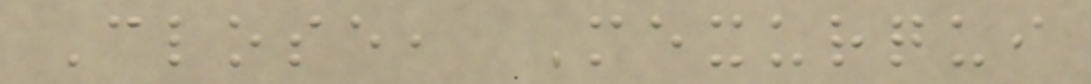Close, Mexurqui
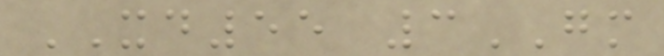XD55 3GM
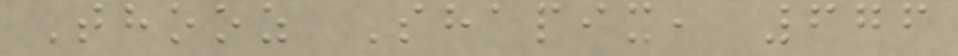Thooz Shapix, 676
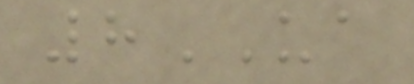8UA
